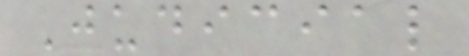Judicial
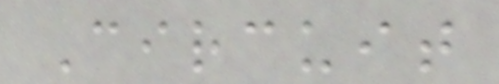Circuit
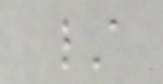/
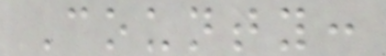County:
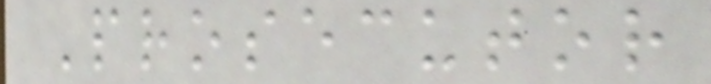Prosecutor
